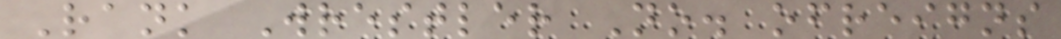Rank Wrestler No. ofreigns
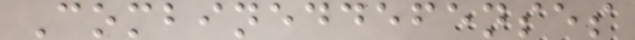Combineddefenses
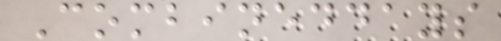Combineddays
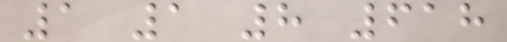1 1 8 618
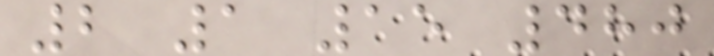2 1 15 480
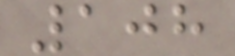108
